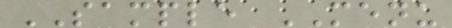SAMPLE MENU
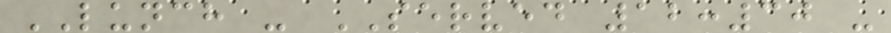LUNCH - SERVED 12:30 -
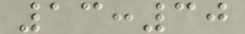13:30
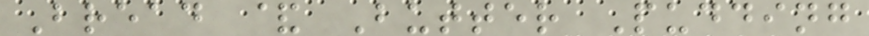Bread & Butter Pudding
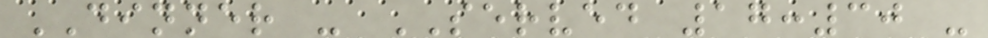DINNER - SERVED 17:30 -
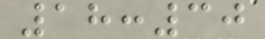18:30
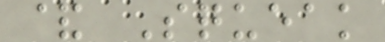& Squeak
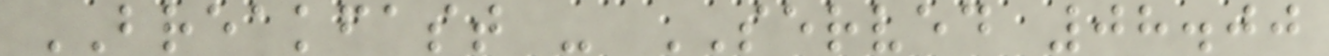BREAKFAST - SERVED 08.00
